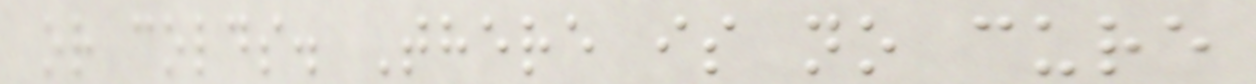or colds. There is no cure
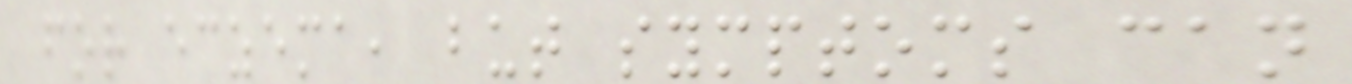for eczema, but symptoms can
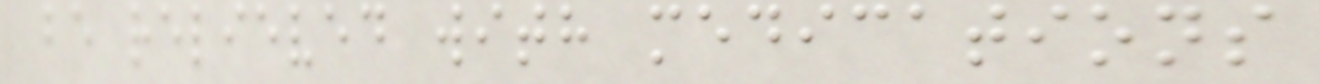be relieved with medications
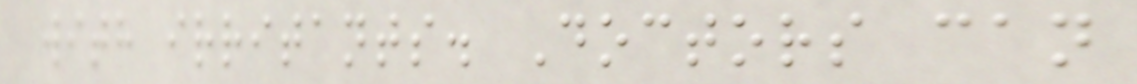with irritants. Doctors can
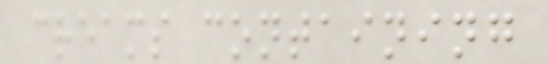creams containing
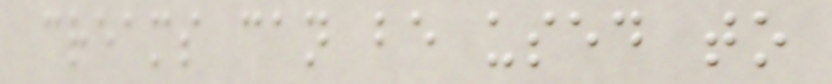creams can be used to
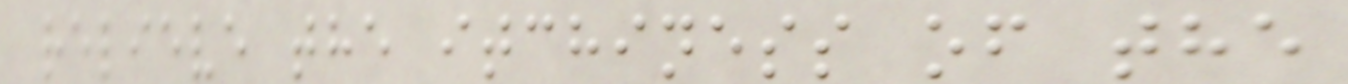relieve the itchiness of the
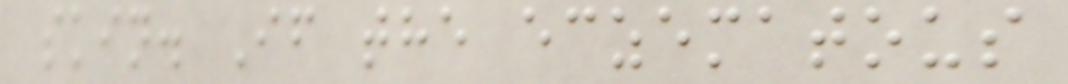skin. If the eczematous
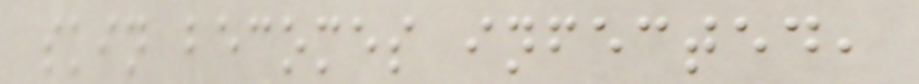skin becomes infected,
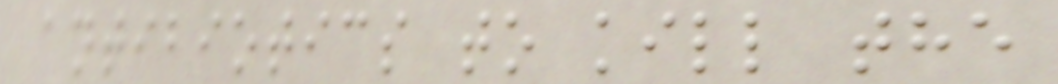antibiotics to kill the
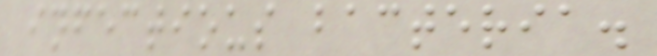infectious bacteria.
